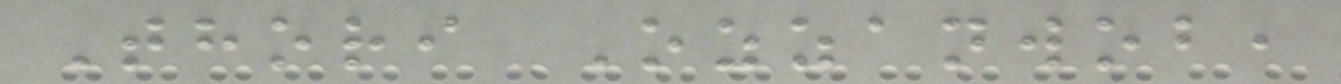Thori Ozzanwob,
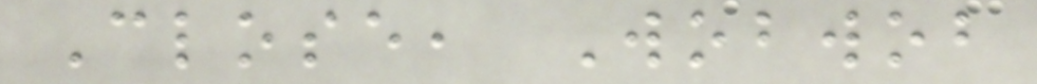Close, Wobwob
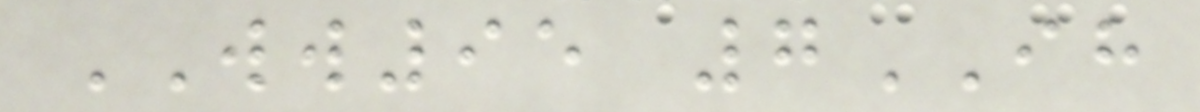WW95 7IH
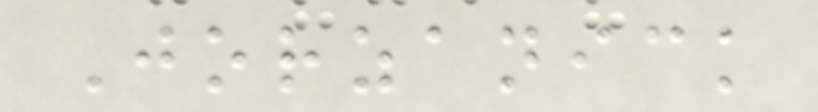Jorzanick
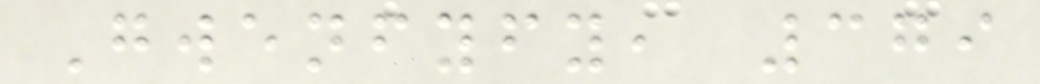Gwenfyfy, 379
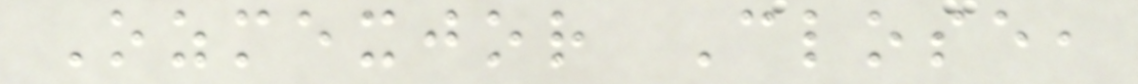Ozmexjor Close,
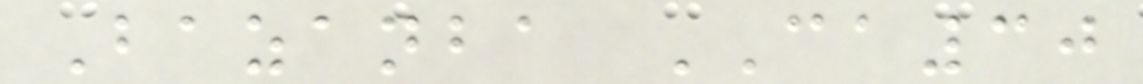Bazanba CA30
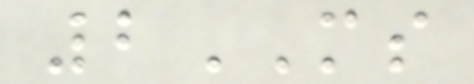2MS
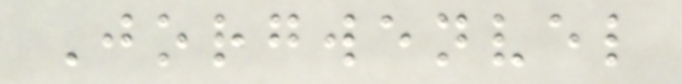Jorgwenvel
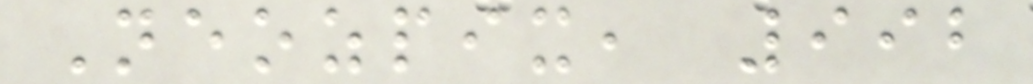Neozpix, 992
